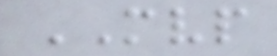MVP
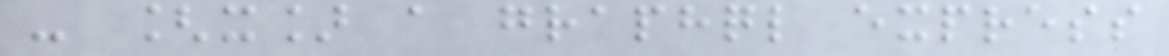- [x] a graphql express
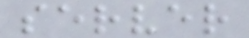server
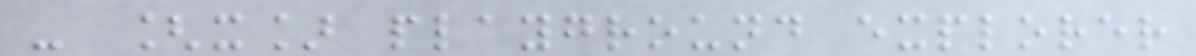- [x] playground explorer
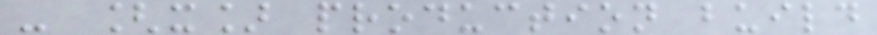- [x] production build
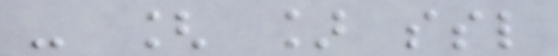- [ ] ssl
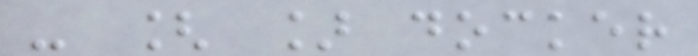- [ ] docker
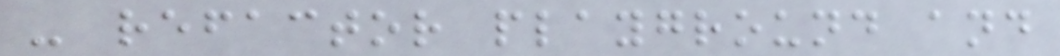- refactor playground and
